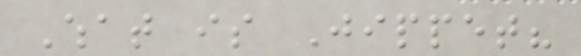What is Jippet?
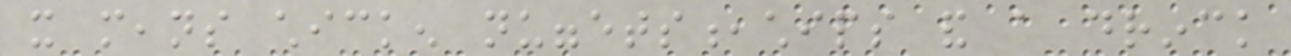it means chicken nuggets,chips and a drinck
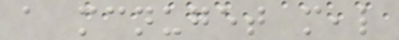a mcnuget meal
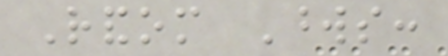Random Words:
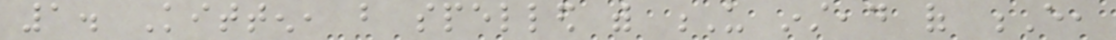1. Kitten, but spelled with U instead of E,
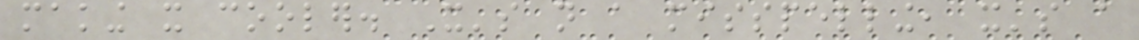making it cooler. It's not a misspelling, it's a
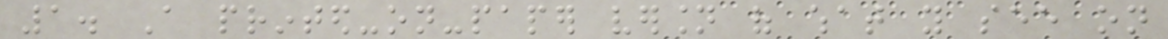1. A printed-on-paper version of what you see on
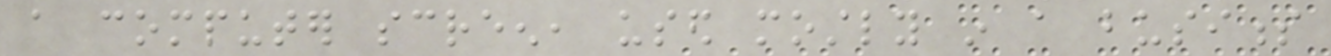a computer screen, used mostly in a business
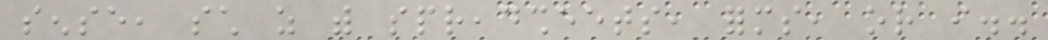sense, such as with spreadsheets, forms, or i..
